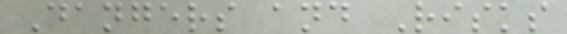Dangers and Risks
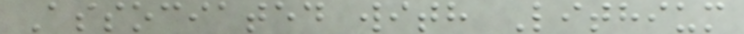Associated with Lithium
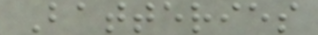Batteries
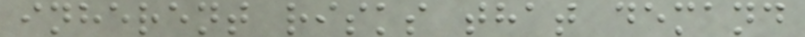inherent risks that demand
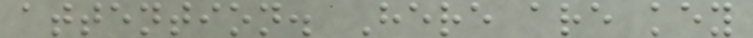attention. Here are key
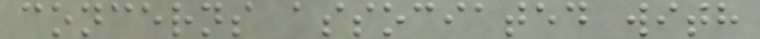concerns associated with
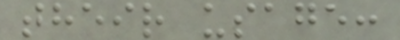their usage:
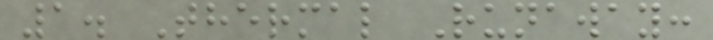1. Thermal Runaway:
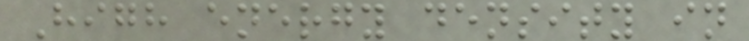High energy density in
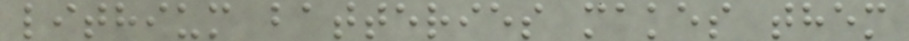lithium batteries makes them
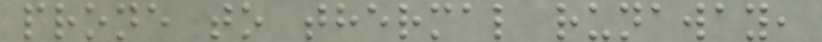prone to thermal runaway,
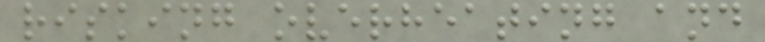risking overheating and
